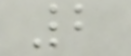2
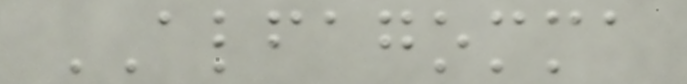ALFAGOMMA
